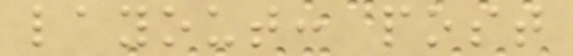layout: post
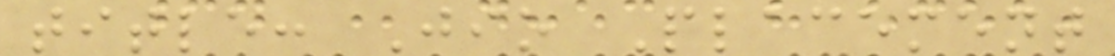title: Jio Placement
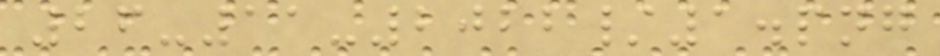26-11-2022/1.png
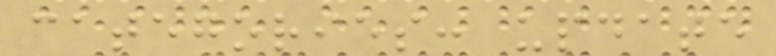categories: update
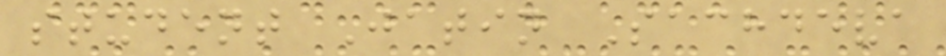student Jatin Sachdeva
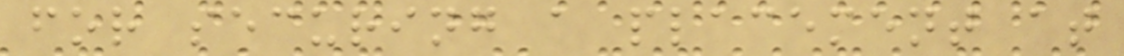for securing a placement at
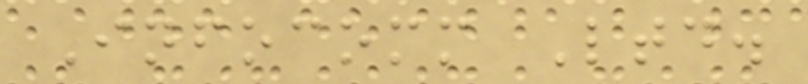Infocomm Ltd.
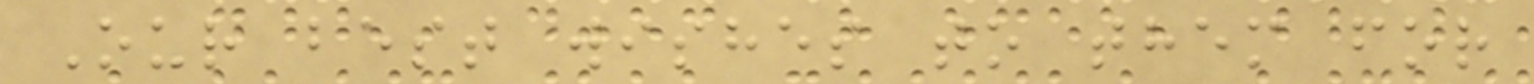Our best wishes to them for
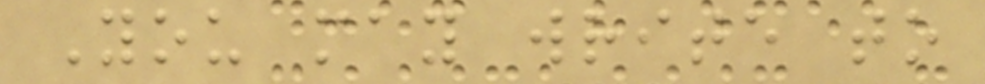You may write to
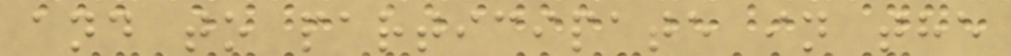and to participate in the
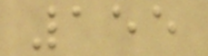155
